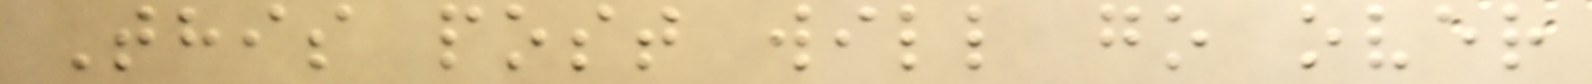This post will go over
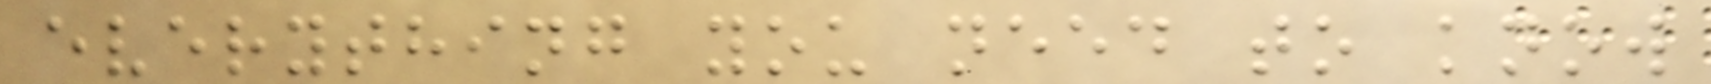everything you need to know
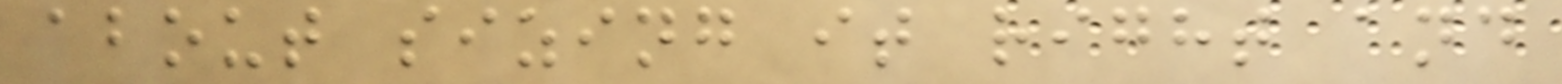about sizing it right and
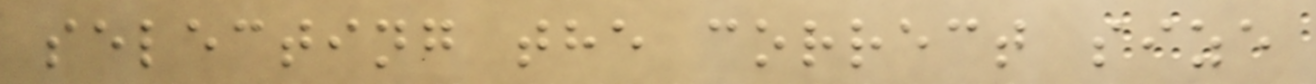selecting the correct size
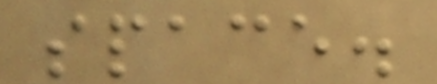space.
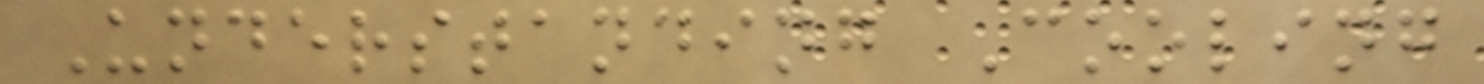Understanding Cooling
